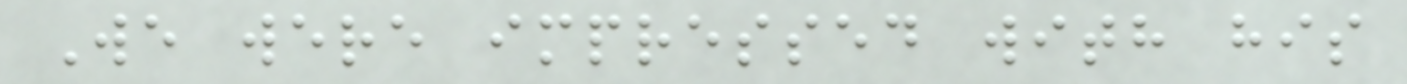We were impressed with his
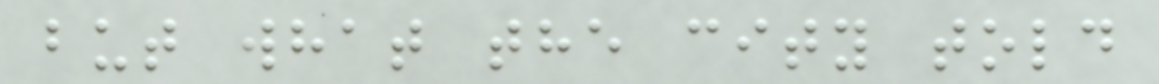but what the city told
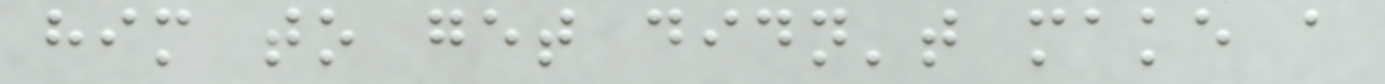him to get didn't make a
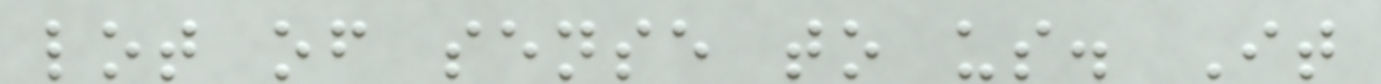lot of sense to us. It
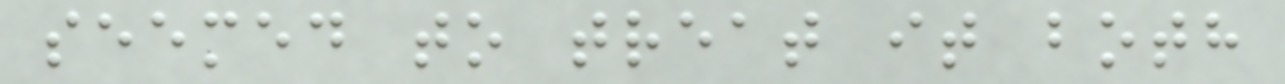seemed to treat it both
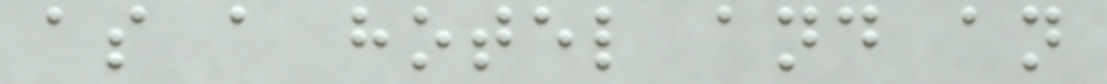as a hotel and an
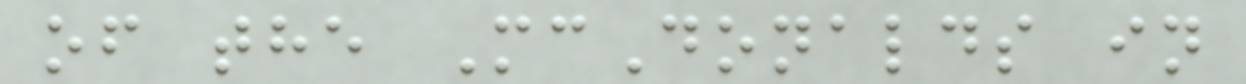of the McDonalds in
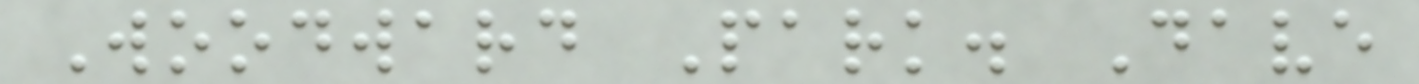Woodward Park. Dave
